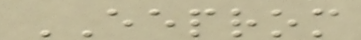EEPROM
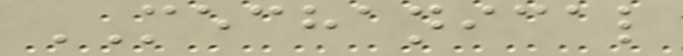MECHANICAL
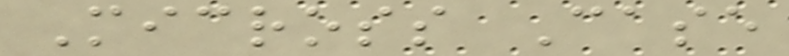Micross Case
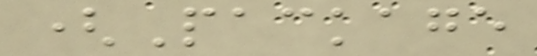(Package
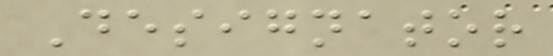Designator
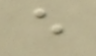e
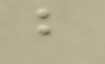b
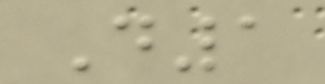D1
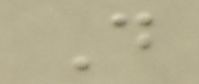D
